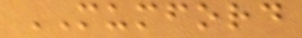MUMFORD
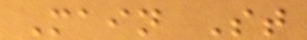Main St
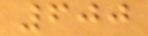600
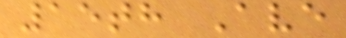15th Ave
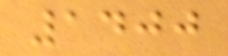1400
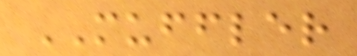MUFFLER
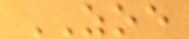ZOE
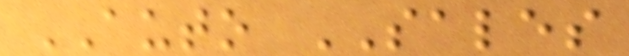AUTO SALES
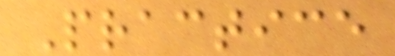Practice
